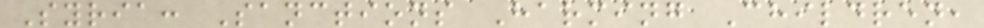Syria: Sanctions Harming Children,
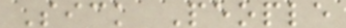Sick People
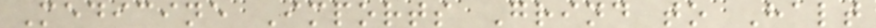Medicine Imports Grind to Halt
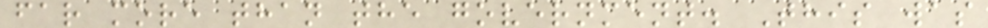far more than the government. This was
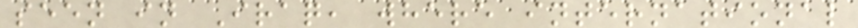seen in Iraq, where international
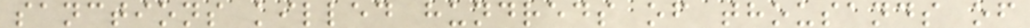sanctions killed hundreds of thousands of
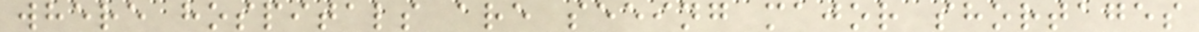where hospitals are seeing major shortages
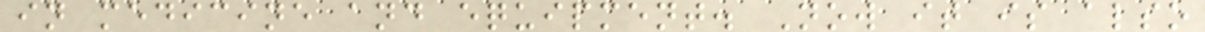in medicine and equipment. Now it is also
